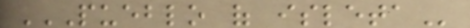PUEBLO OF ISLETA
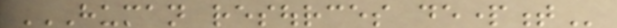HUMAN RESOURCES DEPARTMENT
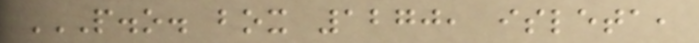P.O. BOX 1270, ISLETA,
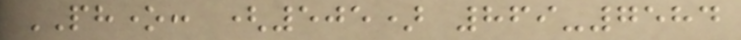PHONE: (505) 869-7584
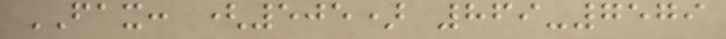FAX: (505) 869-7579
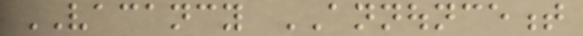VACANCY ANNOUNCEMENT
